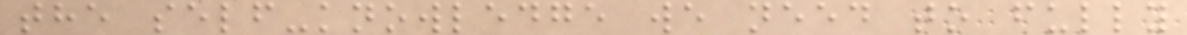the self-knowledge we need to fully
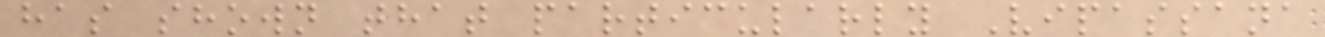has shown that particularly Vipassana
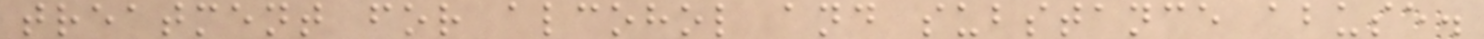treatment for alcohol and substance abuse.
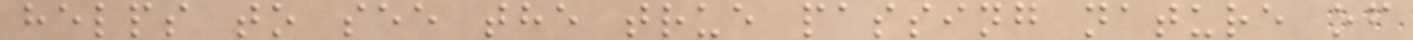helps to see the true passing nature of
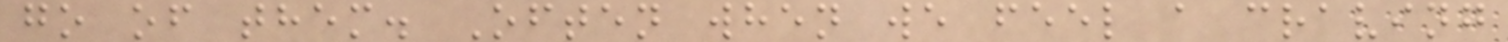go of them. Often when we feel a craving
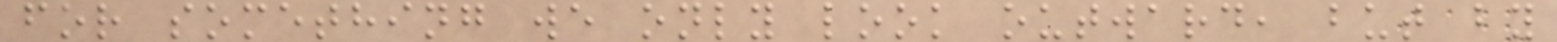for something we only look outward, but by
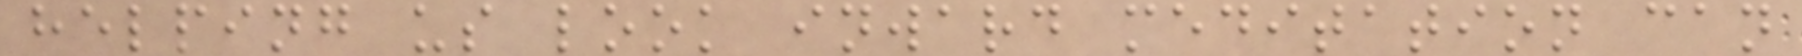helping us look inward meditation can
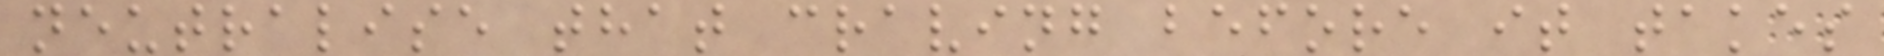neutralise that craving before it takes
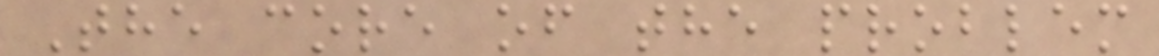The core of the problem
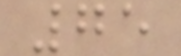75
